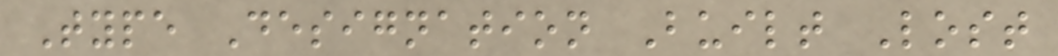Type Designation Built Lost
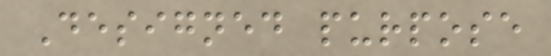Designed purpose
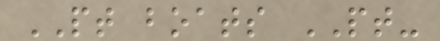PT boats PT-
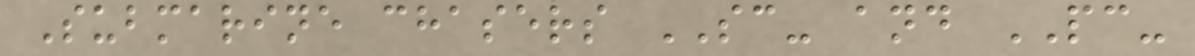Submarine chasers SC- and PC-
